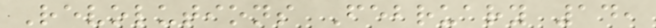Revolutions February 14,
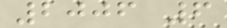2006 6
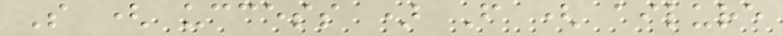S ( uccess ) F ( ailure
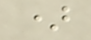)
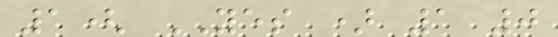1( YES ) 1 0
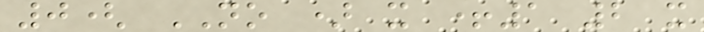0( NO ) x +1 2 x
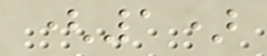(1)
